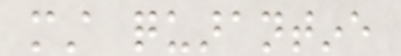must quarantine
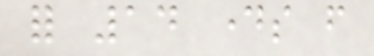for 14 days from
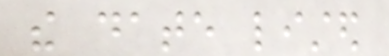the date listed
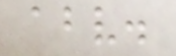above.
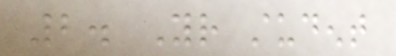2. Your student
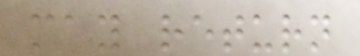may return
